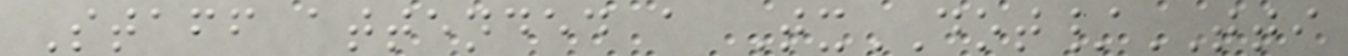Staff attended a TxDOT/TTI
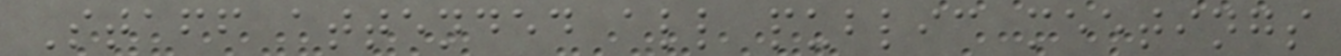Staff attended all public meetings
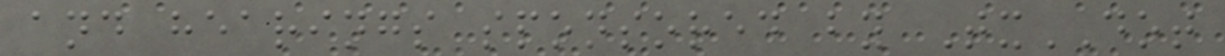and hearings sponsored by TxDOT
